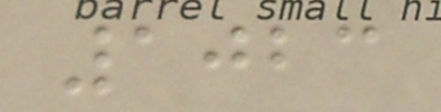1023
